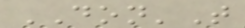DON'T
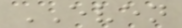EVEN
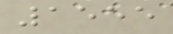1555
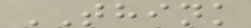THINK
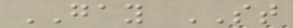GAY ST
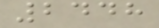2448
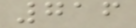716
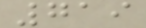719
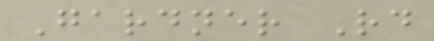Gardner Rd
